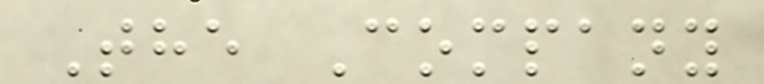The Company
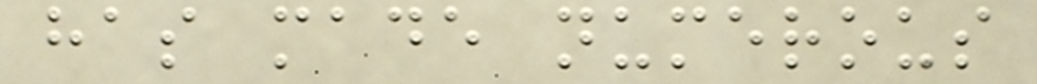has made numerous
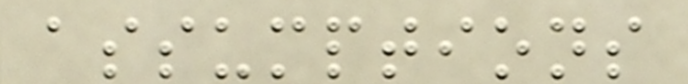assumptions
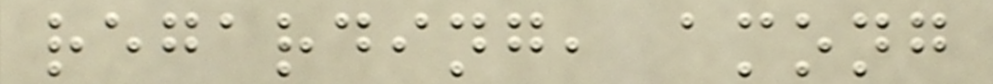regarding, among
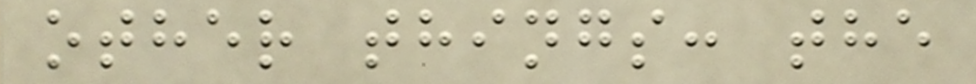other things: the
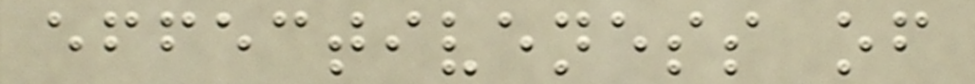effectiveness of
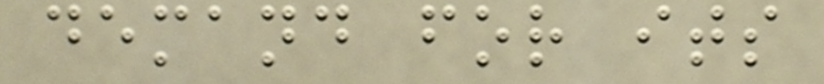demand for its
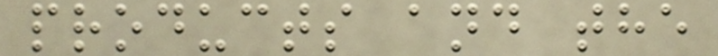products and the
